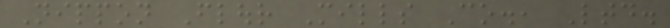Nippon Flour Mills Co., Ltd.
